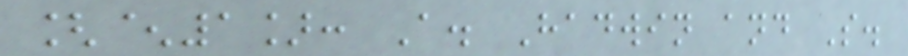[^1]: A. Hadwin and S.
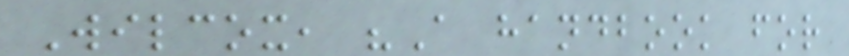Wilcox, "A handbook for
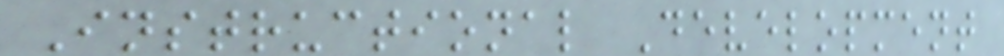Instructional Development
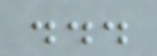...
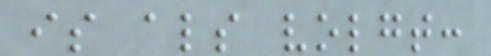is als volgt:
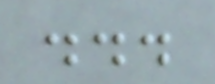...
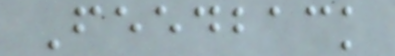Feedback
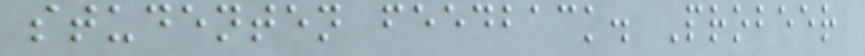studenten feedback. Probeer
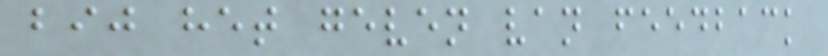bij het geven van feedback
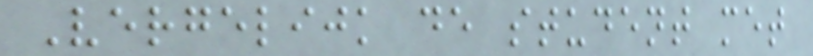Vergelijk de student met
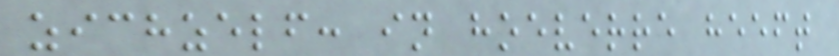zichzelf: in hoeverre heeft
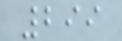299
